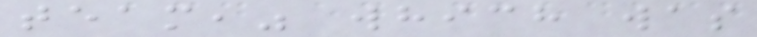team," which was
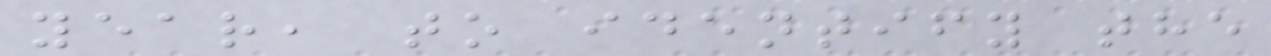year, to identify the
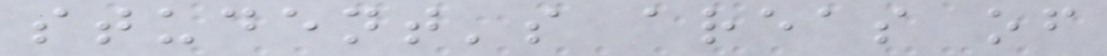student's areas of
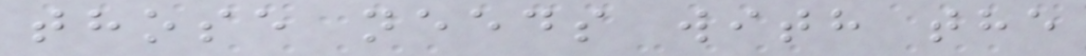those needs with the
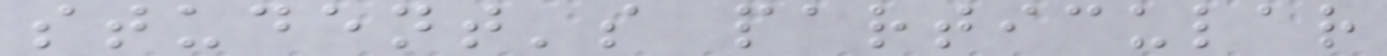student's particular
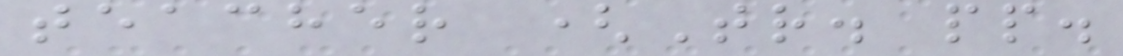teacher (Tr. pp.
